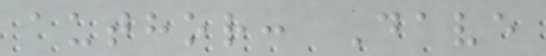author: Dave
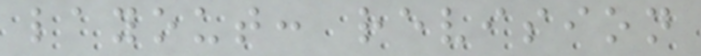layout: revision
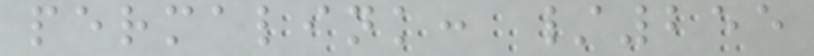permalink: /255
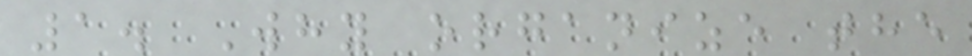1. Why organize the
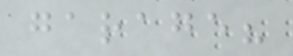garage?
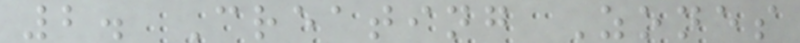2. Creating Zones
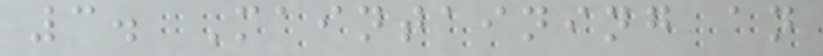3. Maintaining an
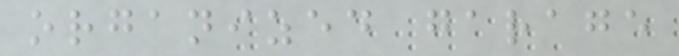organized garage
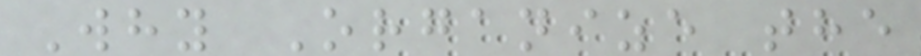Why Organize the
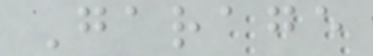Garage
